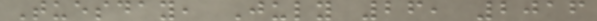Tuesday, July 26, 2016
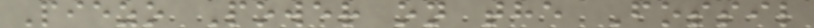Piezo Power on the Fossil
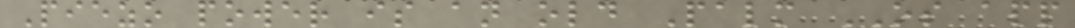Piezo power is an old Palm OS app
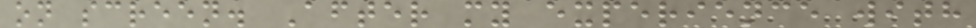on screen. After my experience with
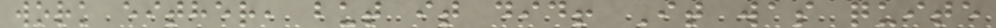work either, but it did! It was quite
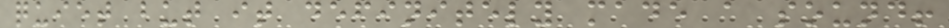quiet but it definitely made a sound!
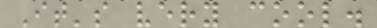It's very cool.
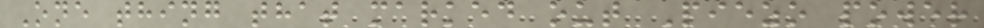One thing that marked out Piezo power
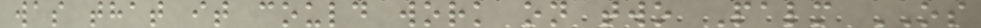was that it could work on two Palm OS
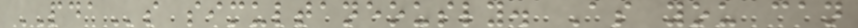PDAs simultaneously. As you can
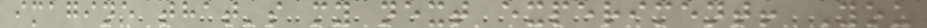imagine that's my next experiment! You
